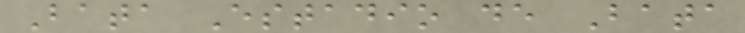Bata Estadio de Bata
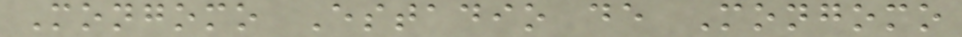Mongomo Estadio de Mongomo
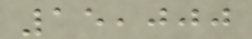15,000
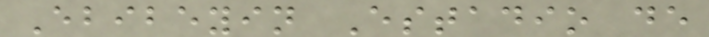Ebibeyin Estadio de
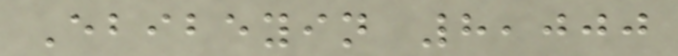Ebibeyin 8,000
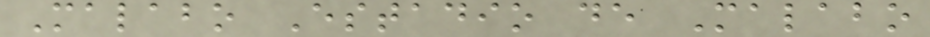Malabo Estadio de Malabo
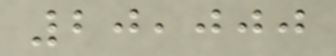20,000
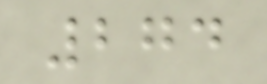274
